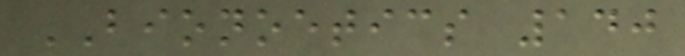BIONOETICS 140
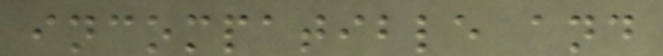incompatible and
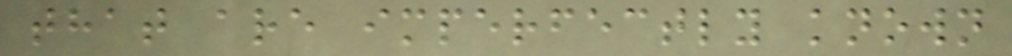that are imperfectly known
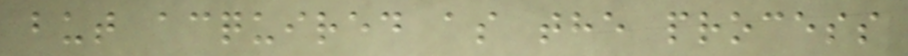but acquired as the process
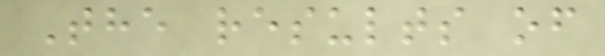The results of
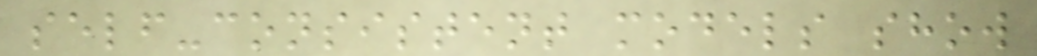self-consistent models show
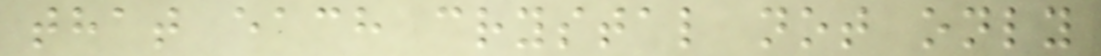that each crystal not only
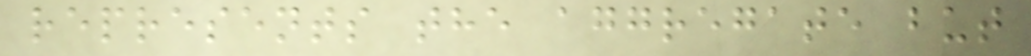represents the aggregate but
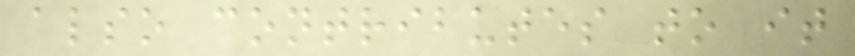also contributes to it
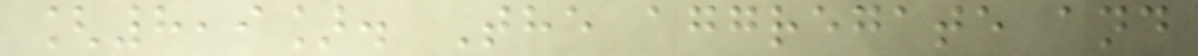[8,9]. The aggregate and
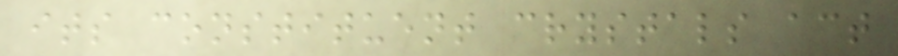its constituent crystals act
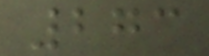273
